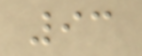93
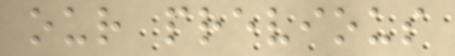our previous
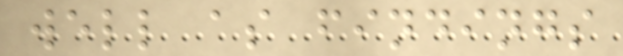well as findings
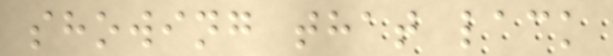showing that lack
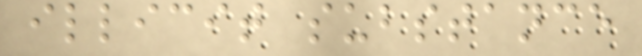illicit substance
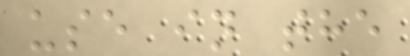use in the
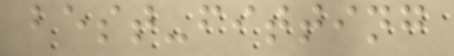best-fitting
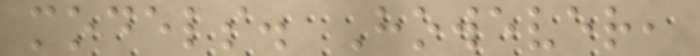models. However,
